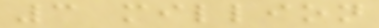3 million
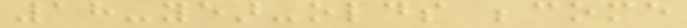18-year-olds become
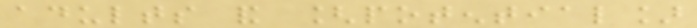adults and [potential]
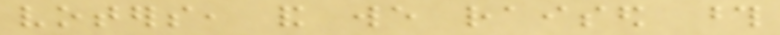voters, and we raised those
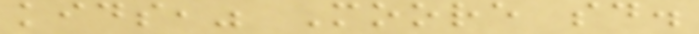kids," Moore said.
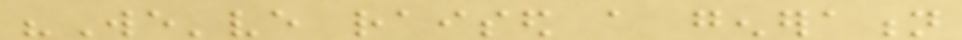"We've raised a generation
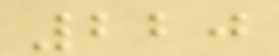220
